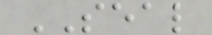SEAL
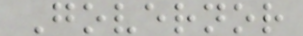Governor
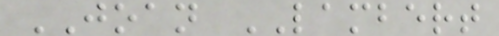JOAN LAMBERT
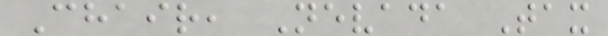Chair, Nevada Tax
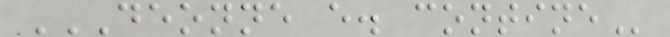DEONNE E. CONTINE
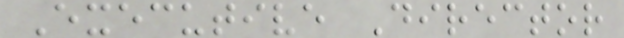Executive Director
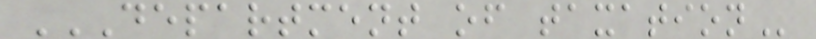DEPARTMENT OF TAXATION
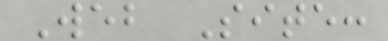Web Site:
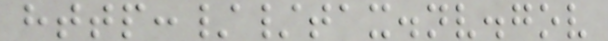http://tax.nv.gov
